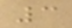3
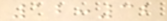12:32
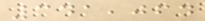341,064
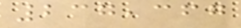237,367
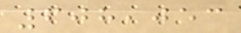608,053
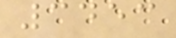3453
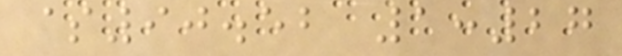$90.52 1:27
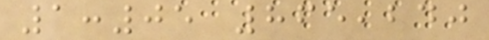1:05 865,240
